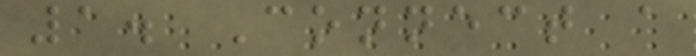1. Connect a
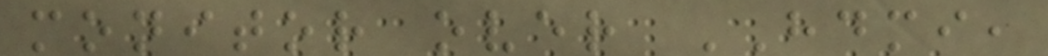monitor over HDMI,
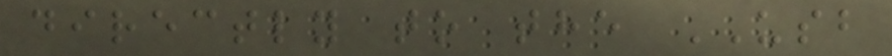directly to the USB
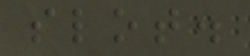slot.
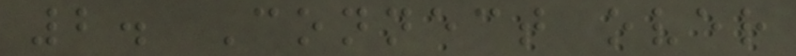2. Connect over
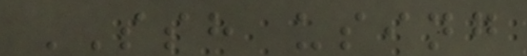SSH using
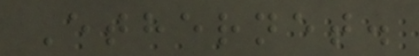Ethernet.
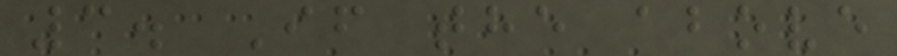3. If the above
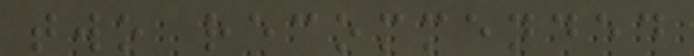two recommended
